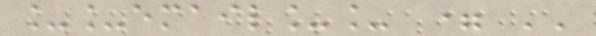__email__ = ''
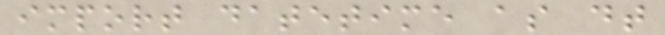import datetime as dt
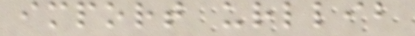import urllib
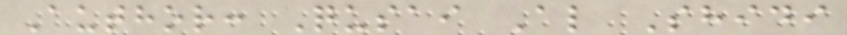Author: Qusai Al Shidi
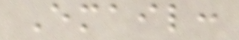Email:
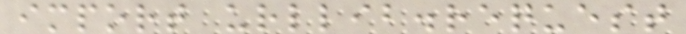import urllib.request
